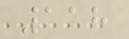118
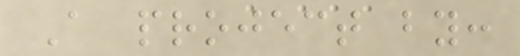A project by:
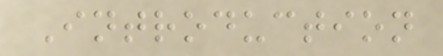Introduction
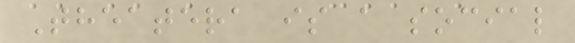Theatera is a social
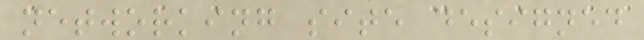networking site designed
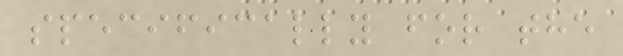specifically for the
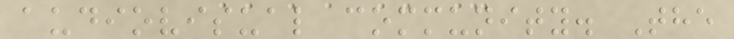audiovisual community. The
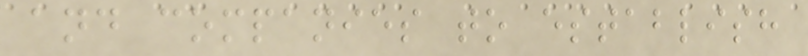and companies to establish
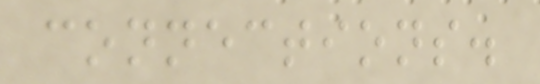connections.
